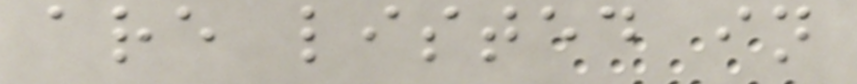are listed in
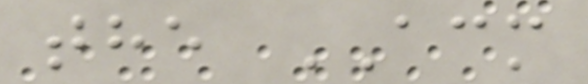the ACM
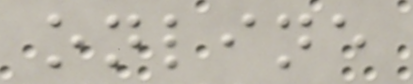online
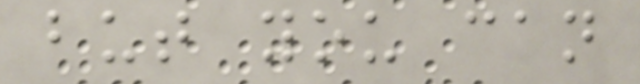but you can
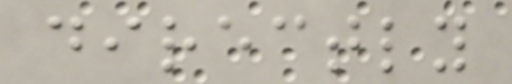directly
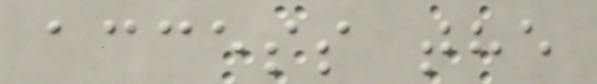access the
